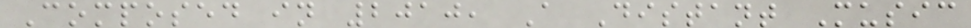Composed in 2010, A Distant Music
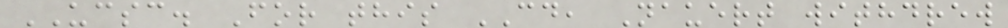UCSC. For this CD, Nauert withdrew
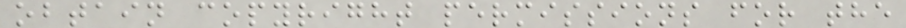obtain copyright permissions for the
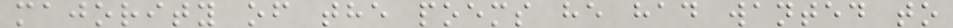majority of the poems he had wanted to
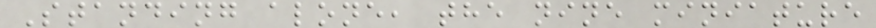Standing alone, the nine miniature
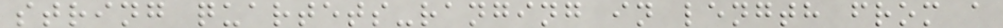string quartets-ranging in length from a
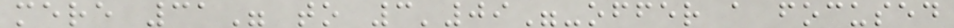mere 31" to 3'09"-offer a focused
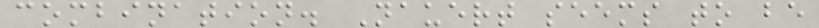combination. Nauert seems to be
